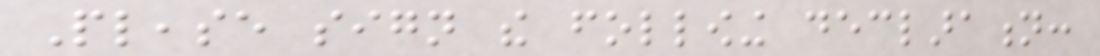Please sign the following declaration:
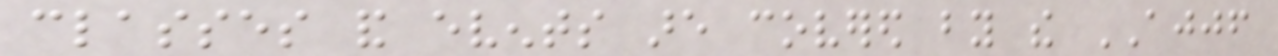classes and events are covered by the AJJF
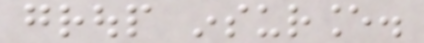group insurance.
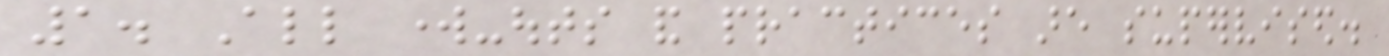1. All work-outs and practices are supervised.
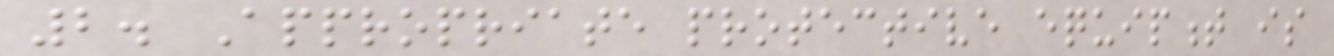2. Appropriate protective equipment is
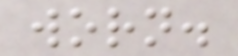worn.
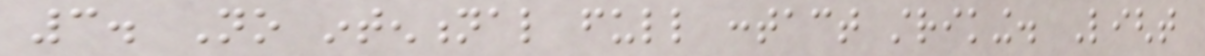3. No intentional full contact striking. Light
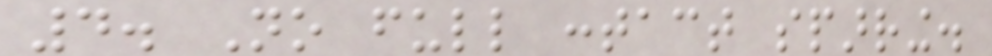4. No full contact sparring.
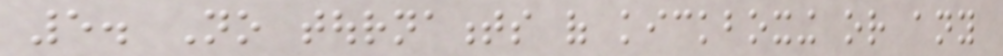5. No tournaments of kickboxing or any
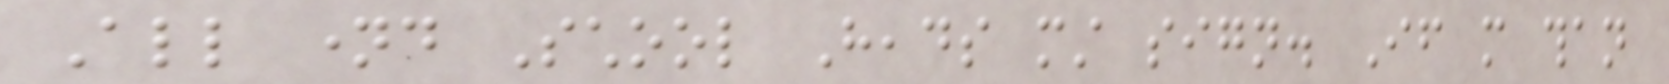All named School Heads must sign. If more than
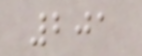201
